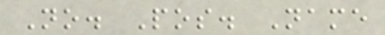No. Pos. Name
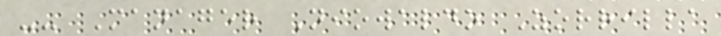-- Manager Niowaldo Zorrilla
